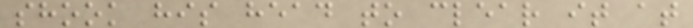shook his head to clear it at
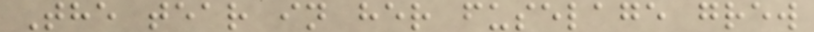The tear in her fuselage grew
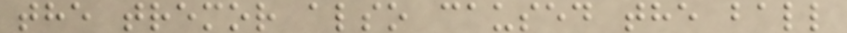the tremor also caused the ball
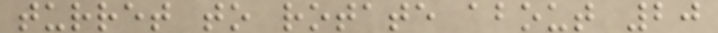turret to rotate about 20
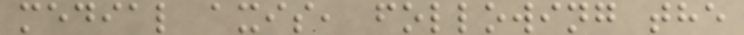medial axis, following the
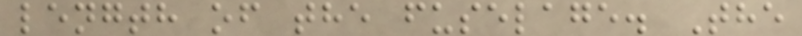length of the fuselage. The
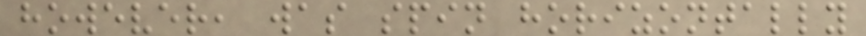however, was spin horizontally
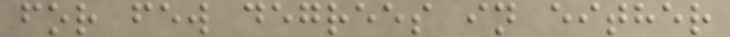for few degrees in either
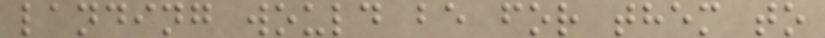landing would be for them to
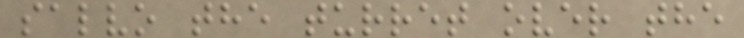salvo the turret over the
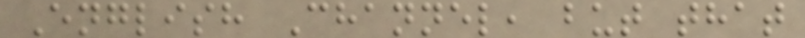English Channel, but that
